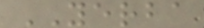YERBA
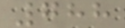788
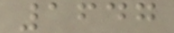1647
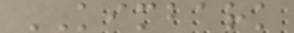KIMBARK
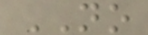NO
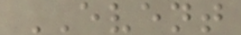EVENT
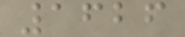1626
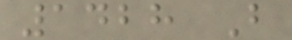1428 B
